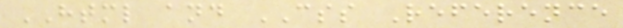HTML and CSS Reference
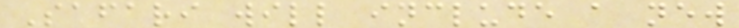Safari will include a new
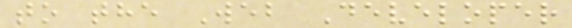to the Web Developer
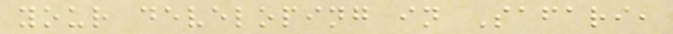your developing in Safari,
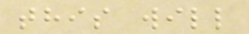this will
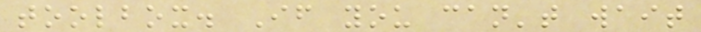toolbox. If you can't wait
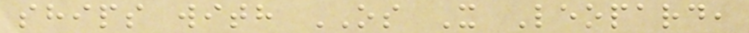ships with OS X Leopard,
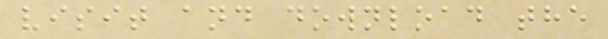visit and download the
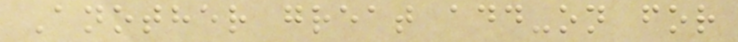Another great add-on for
